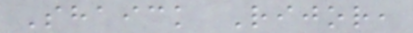Shaick Rijor,
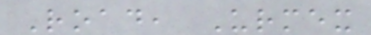Road, Urmex
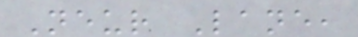Neur Lane,
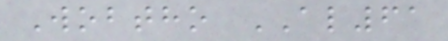Wobtho AL61
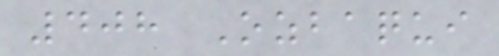408 Ozbaqui
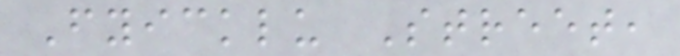Fyicklu Street,
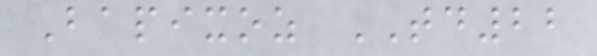Bapixoz TD22
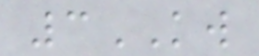3KW
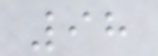98
